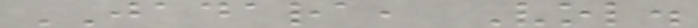JADARA, Vol.
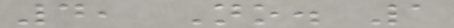4, No. 1
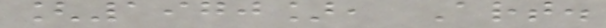[1970], Art.
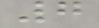7
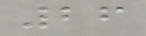26
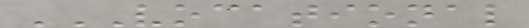VOCATIONAL
